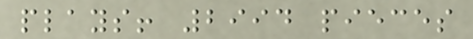plays! 2994 pieces
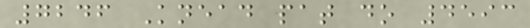7246 Knead pat do 4593
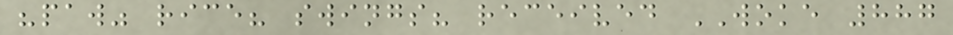"paw" rice? swings? received WOKE 887
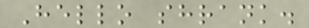Hello shrank.
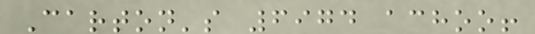Carton's 6974 achoo!
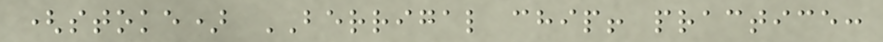(stoke) BERRIGAL chip! practice:
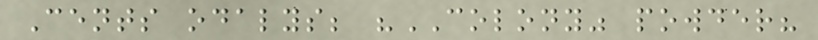Cents odalys; "COLONY" powder?
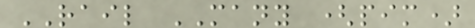RAIL MANY (pim)
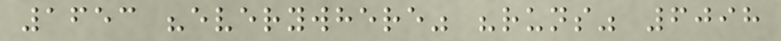1653 "everywhere" "runs" 6098
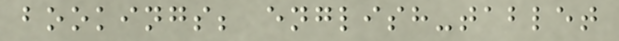bookings; english-tablet
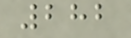282
